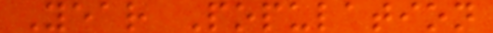Year Population
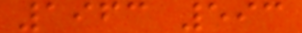1963 593
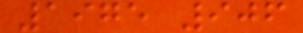1975 906
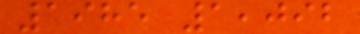1985 1,092
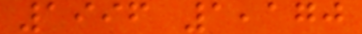1996 1,170
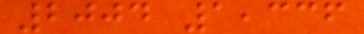2004 1,336
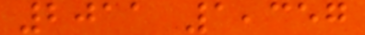2011 1,357
